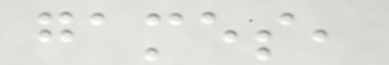games,
